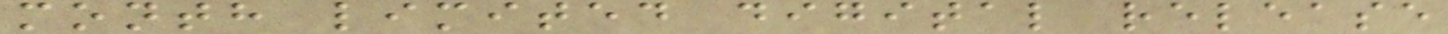month limited digital release
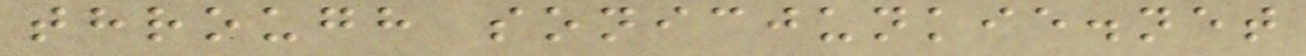through sonicjunkie.net
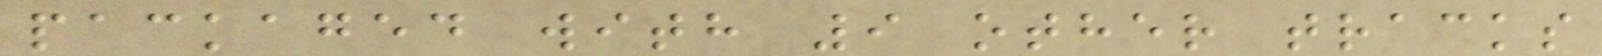packaged with 9 other tracks
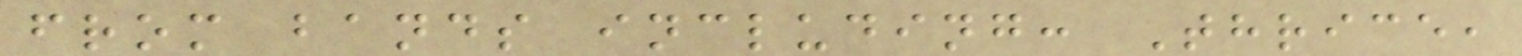from bands including: Thrice,
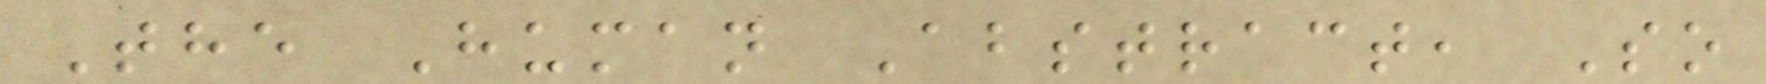The Human Abstract, So
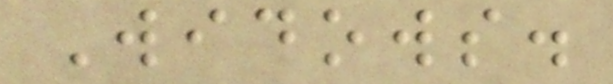Widows.
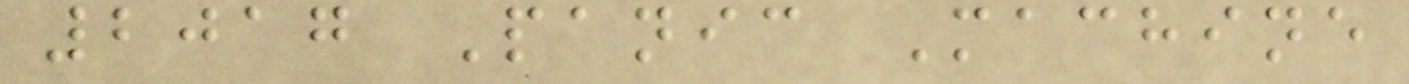2017 Panic Machine
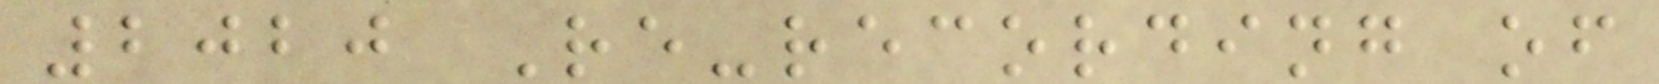2020 Re-recording of
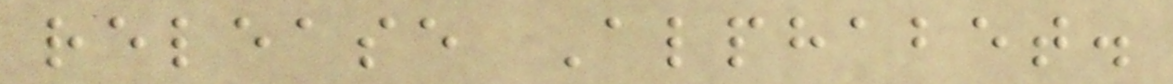release Alphabet.
